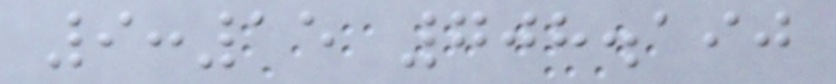9:15 708.190
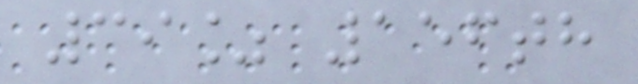39% 156th
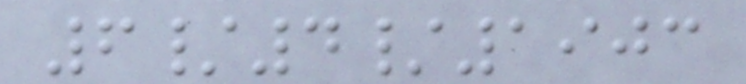6/4/1903
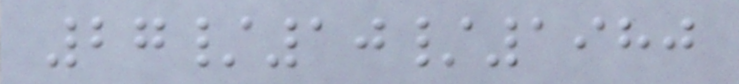27/10/1980
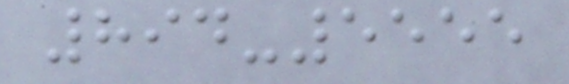894-5555
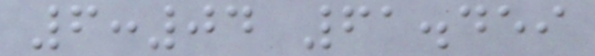6:04 61.459
